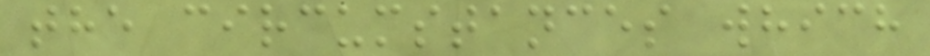the circumstances which
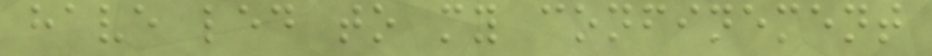have led to my confinement
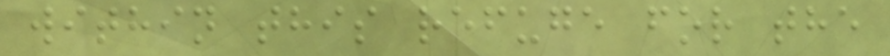within this refuge for the
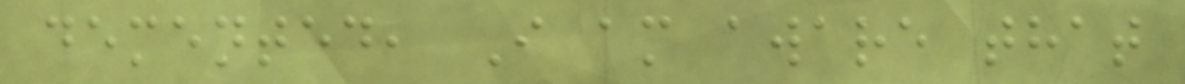demented, I am aware that
